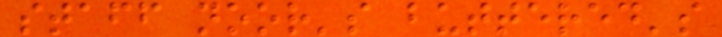staff noor's buttered's
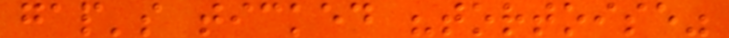gap's ticked "tortoise"
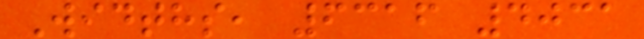Widths, 6316 4031
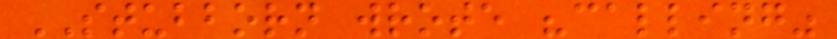STUBBORN wrote "calling"
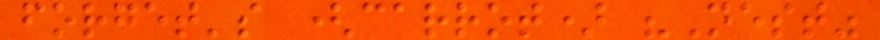forget's (carrot) "Nest"
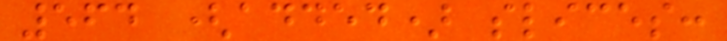564 (added) slices:
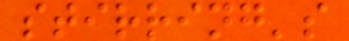stirring's
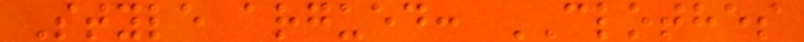Style argued: CLOTHES
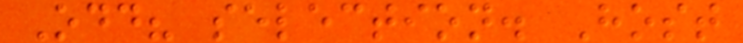Odd? selection. Host
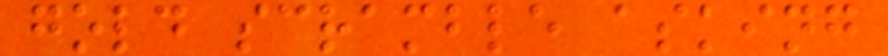gold scramble asking
